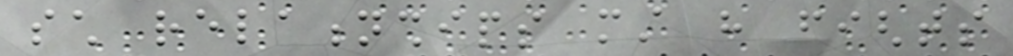such relationships must have fights
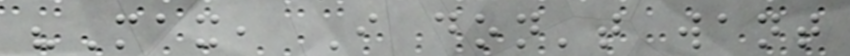"Max, I don't want
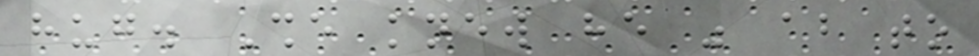hug. She knew he was about to
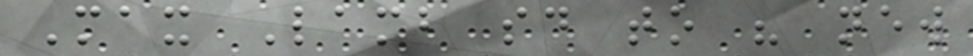Max Lamb said to his new
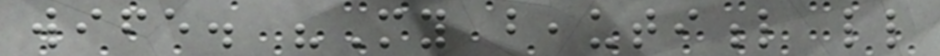wife. "My beautiful little
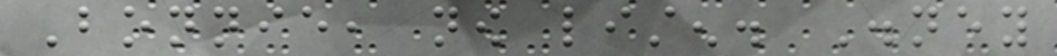Bonnie, now listen. Disney
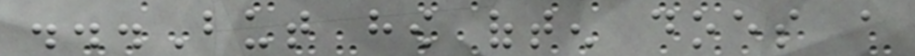...But how often does a
